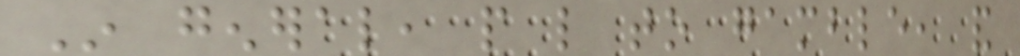In general, people like to gamble, and
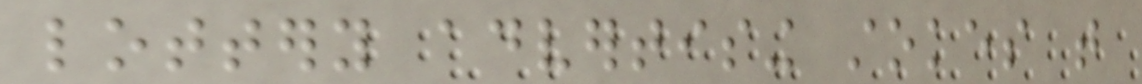lottery advertising stokes that
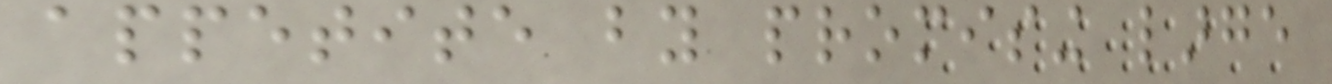appetite by promising large
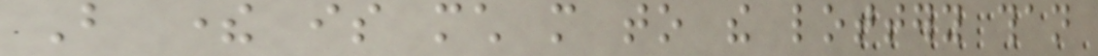But there is much more to the lottery than
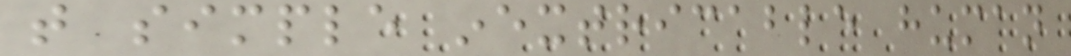that simple inextricable human
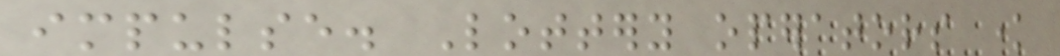impulse. Lottery operators know
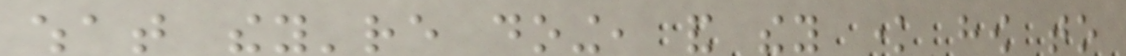what they're doing, and they know how to
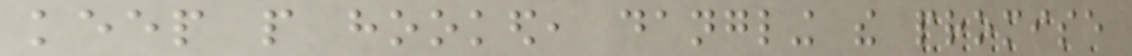keep people hooked, dangling the promise
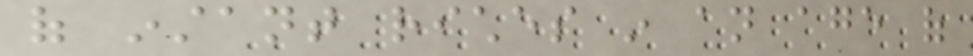of instant riches in an age of
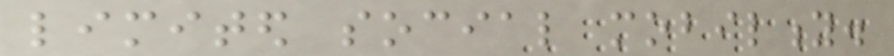limited social mobility.
